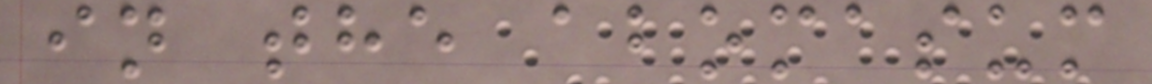in the abomasum
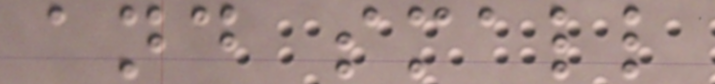and small
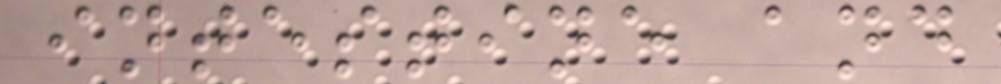intestine and
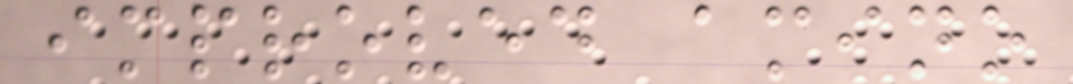improved amino
